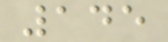145
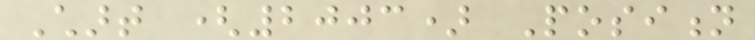Chart (2003) Position
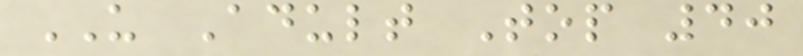US Adult Top 40
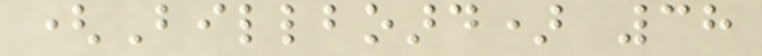(Billboard) 38
